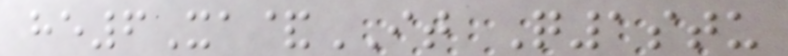he6Xa&IT Q1stu
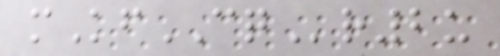mKfCQr2u
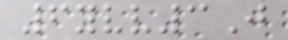6yvv3J
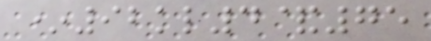*92kl4&75
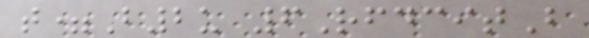t=B2u 6RfdcitB
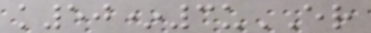k50*3uER
